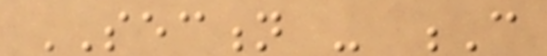SECTION - C
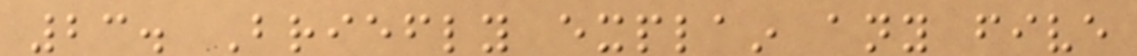23. Briefly explain any five
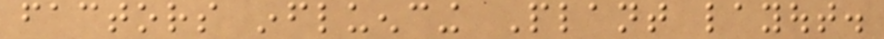factors influencing Plant layout.
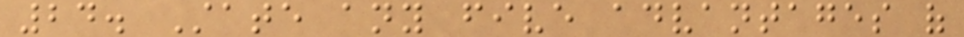24. State any five advantages of
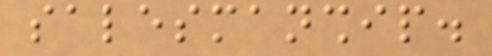salesmanship.
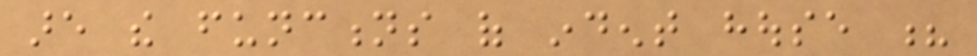are the functions of indent house ?
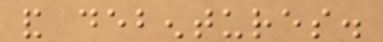and debentures.
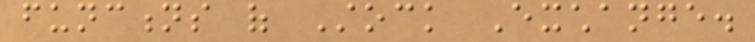functions of Stock Exchange.
